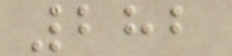282
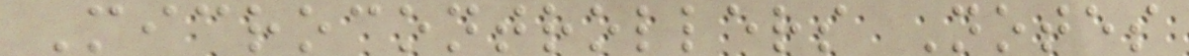Microcontrollers Notes
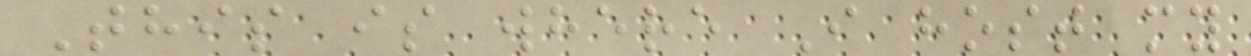This is where I host my
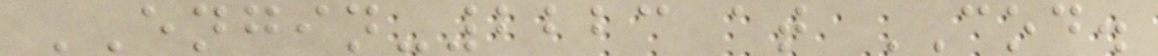ENGIN-2223 at COD.
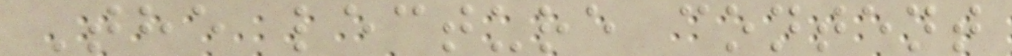The lecture content
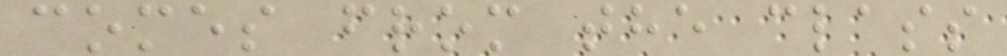comes from the class
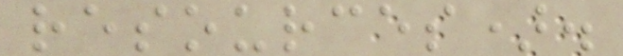resources).
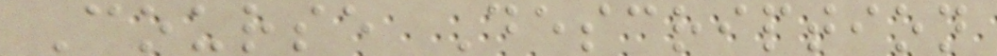Course Description
